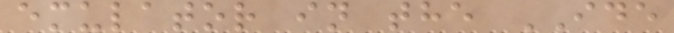emulator in the IDE
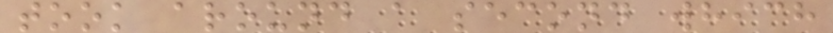took around a second which
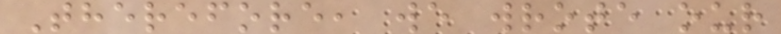Therefore, we wrote our
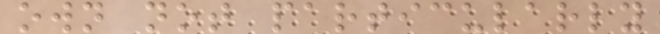own not particularly
